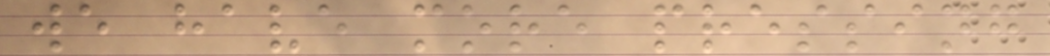we have more pressing
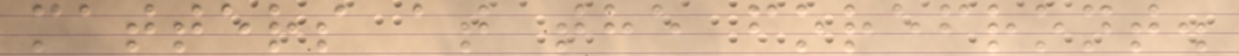matters at the forefront.
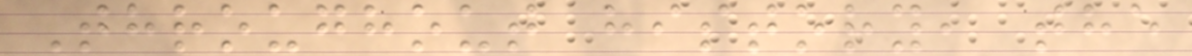Throughout history, the
